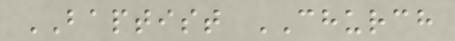BAPTIST CHURCH
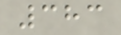383
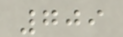709
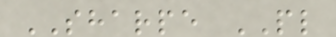SHARPE PL
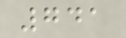741
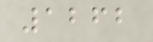1262
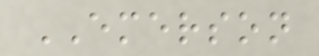EMERSON
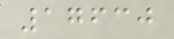17630
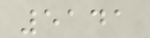5141
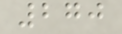270
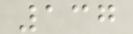137
